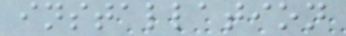installation
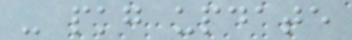- pkg update
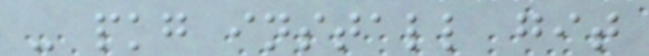- pkg install git
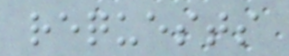requests
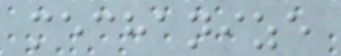mechanize
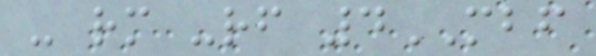- rm -rf 4MBF
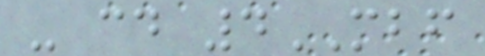- cd 4MBF
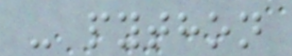- python
